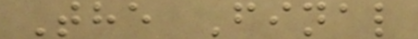The Final
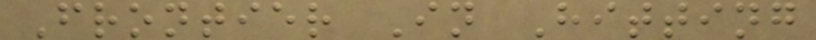Frontier In Hitting
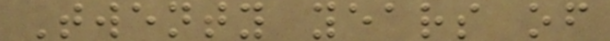Twenty years of
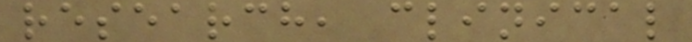research, clinical
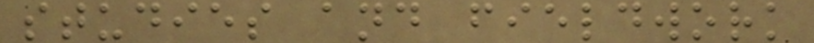studies and fieldwork
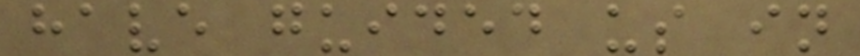have guided us in
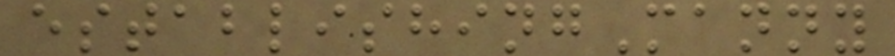establishingManny
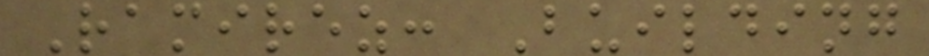Ramirez: Building
